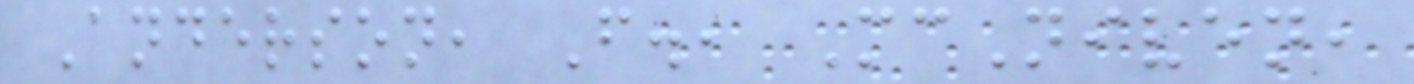Anderson, F., McNiven,
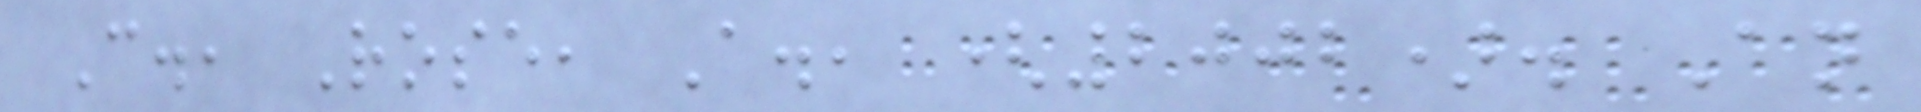C., Rose, A., (2002). An
